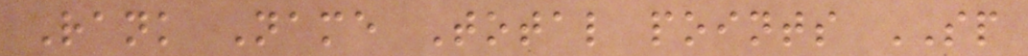Rank Name Total points SP
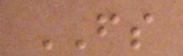FS
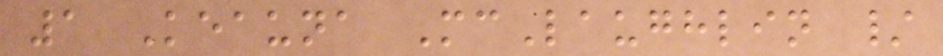1 Keauna McLaughlin /
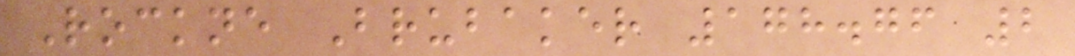Rockne Brubaker 178.76 2
